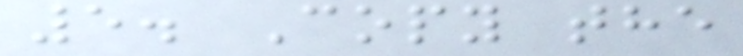5. Copy the
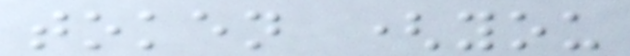token (you
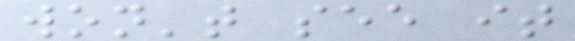won't see it
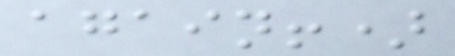again!)
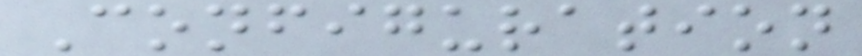Configuration
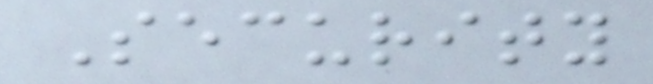Security
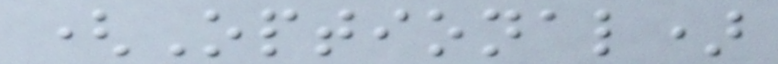(Optional)
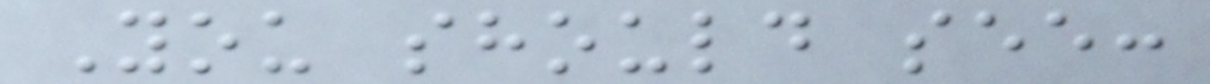You should see:
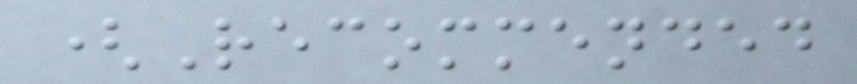(Recommended
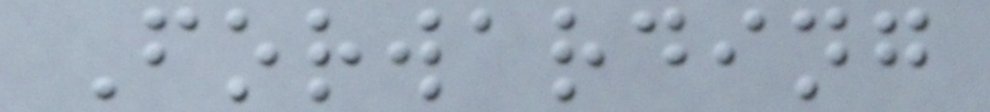Forwarding
